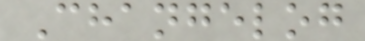Changelog
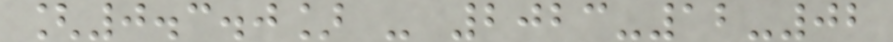[0.3.0] - 2023-12-02
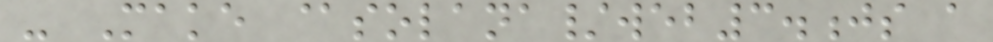- Make @solana/web3.js a
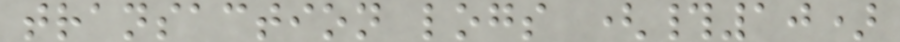transaction logs (#10)
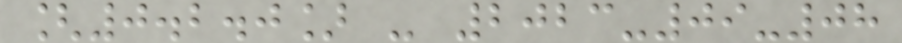[0.2.0] - 2023-09-08
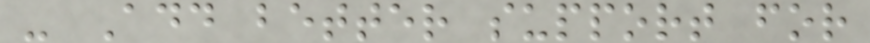- Add better support for
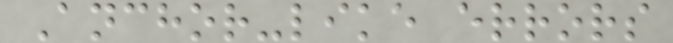Anchor-like errors
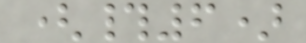(#6)
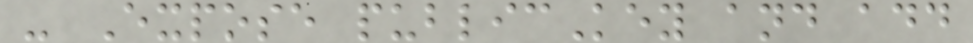- Expose publicKey and add
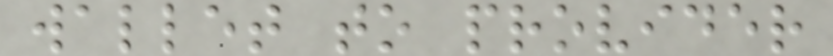wallet to provider
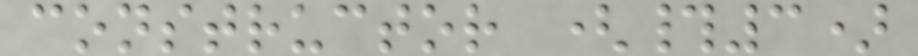constructor (#3)
